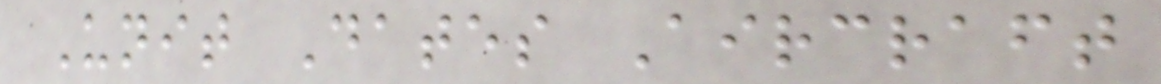Unit Dates Aircraft
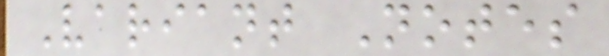Variant Notes
